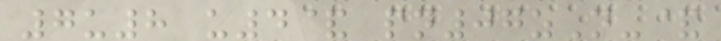7u8 u4& pn07zN-&
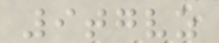9tgvz
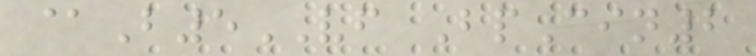@B5VF BpCin2
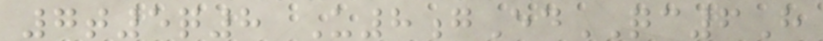7t5q8 U8gEdQC6H
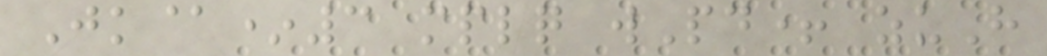Jk@*3 mplq wPd+ zuH
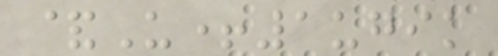&U+1ugik
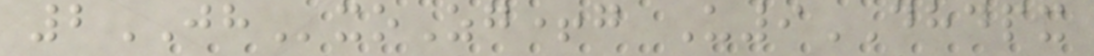2JHxoZg+g U9DHDPX
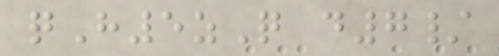qH5zQ d7/
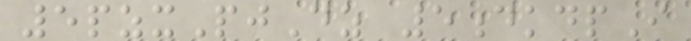5pzxPjDz 5dkdpI
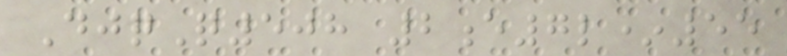DjqQ508 2e7l*55
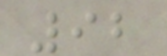92
